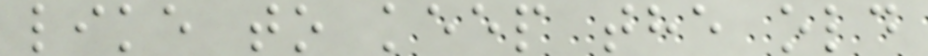like to keep the old
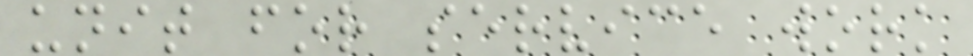unit for service work
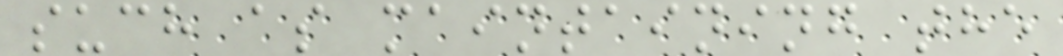such as maintaining the
